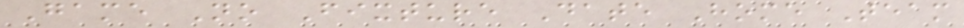Game No Fixture Date Home Team
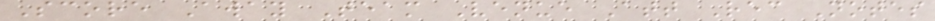Score Away Team Venue Att Rec Notes
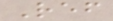Ref
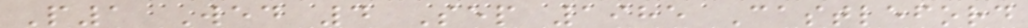P1 Wed 4 Sep 1985 Castleford
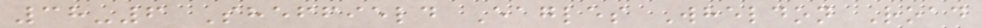38-6 Sheffield Eagles Wheldon Road
